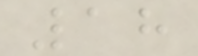18
